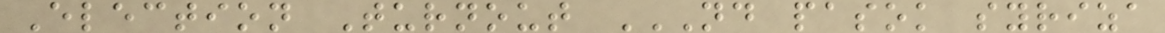Election Turnout ND PASOK SYRIZA
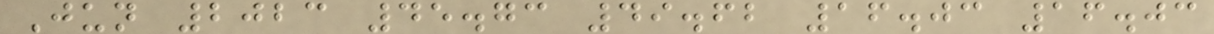Jun 2023 45.73 49.62 16.03 16.03
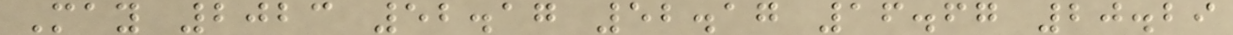May 2023 52.17 52.17 16.67 20.29
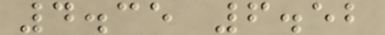4.35 6.52
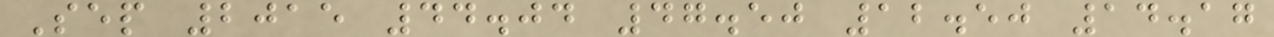Sep 2015 44.04 47.50 12.50 14.17
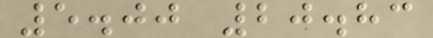5.00 20.83
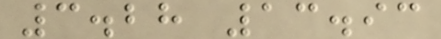3.28 13.93
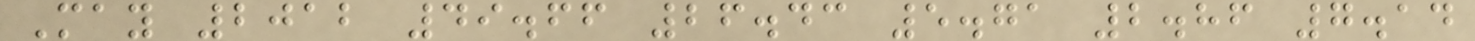May 2012 49.66 26.43 5.71 2.86 7.14
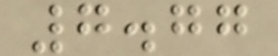7.77
